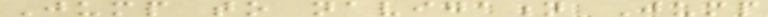Jump to navigation Jump
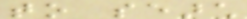to search
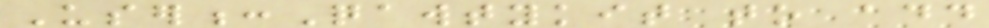User:Qawtykit to add
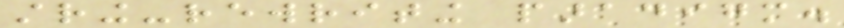string-rewriting paradigm.
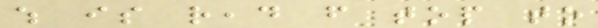which is read from top to
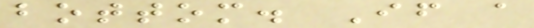bottom. If a
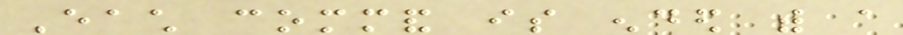Each command is ended with a
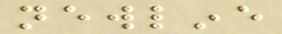newline
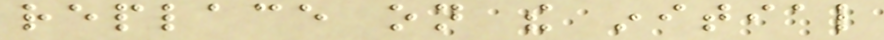replace on the initial
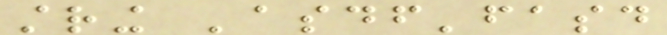string 'asdf'fasd
